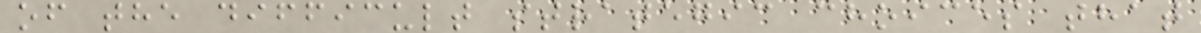of the difficult strategic choices that
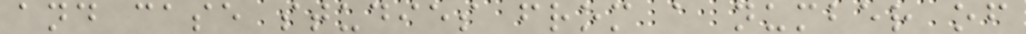and case studies from a number of
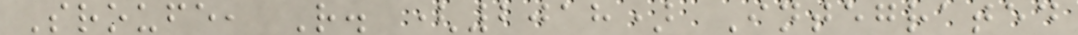Sroufe, R. (2018) Integrated
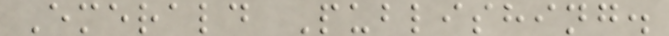Emerald Publishing.
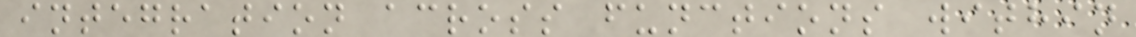integration across functions within
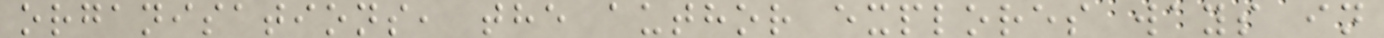organisations, the author explores ways in
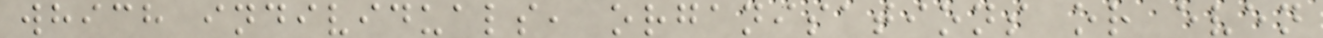which individuals, organisations or even
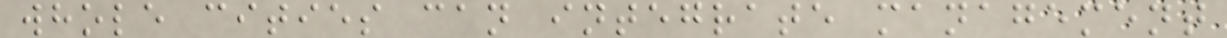whole cities can integrate management
